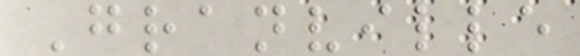Granville
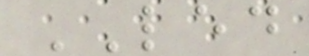LED
